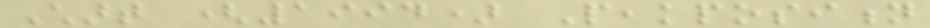Chart (1994) Peakposition
